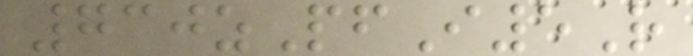730zPfI5R
